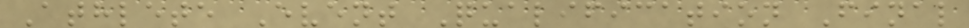Athlete Event Qualification Final
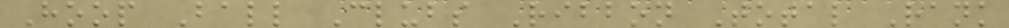Hoop Ball Clubs Ribbon Total Rank
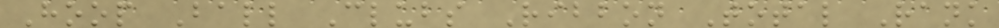Hoop Ball Clubs Ribbon Total Rank
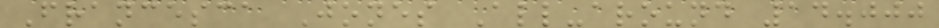Francesca Jones All-around 14.000
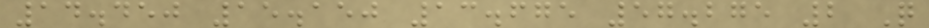14.450 15.150 13.675 57.275 2 Q
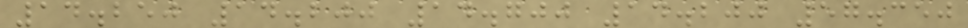14.250 14.200 14.700 14.200 57.350
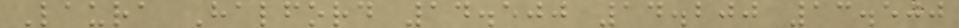Laura Halford 14.500 14.200 13.500
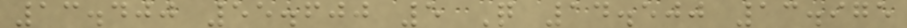13.400 55.600 5 Q 14.500 13.975
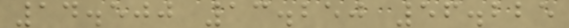14.500 13.250 56.225
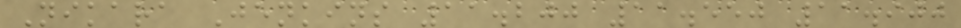Nikara Jenkins 11.200 11.550 11.900
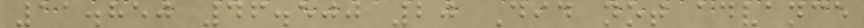11.850 46.500 20 Did not advance
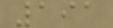191
